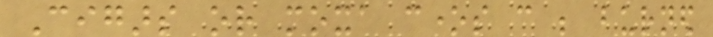Cigars or moxa cones can be burned
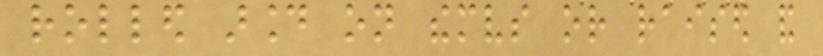rolled around on themselves or raised and
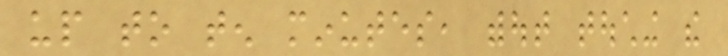up to ten minutes, without touching the
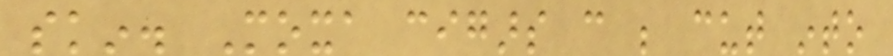skin. Moxa cigars can be cut into
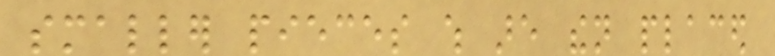smaller pieces which are then placed
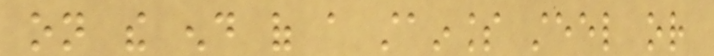on the end of a stainless steel or
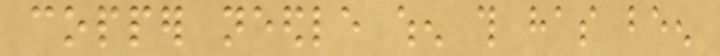copper needle when this has been
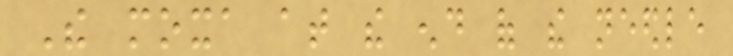The moxa at the end of the needle
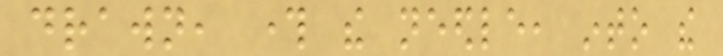drawn, through the needle, into the
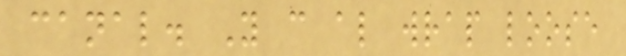canal. You can also wrap loose
